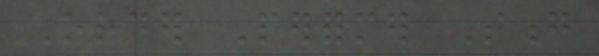Order Performer Song
